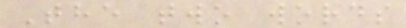The two words
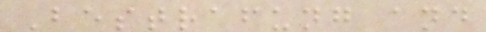Bestrafung and
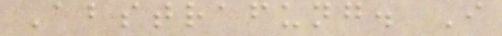Abstrafung. I
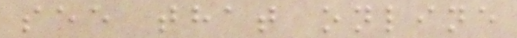see that online
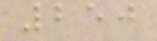250
